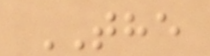THE
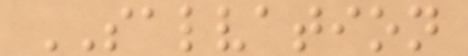SALVATION
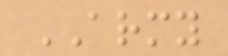ARMY
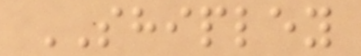SHIPLEY
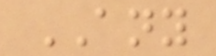ANY
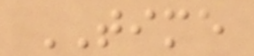TIME
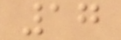17
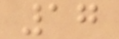17
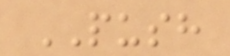PUSH
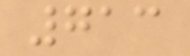713
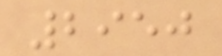2950
